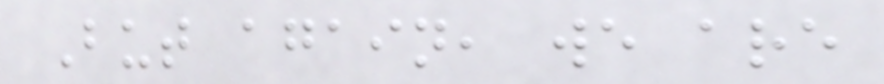But again, we are
